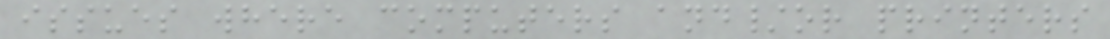issues where computers and/or printers
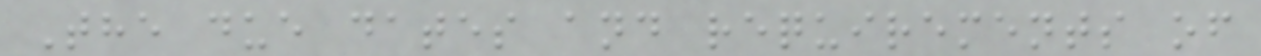The due dates and requirements of
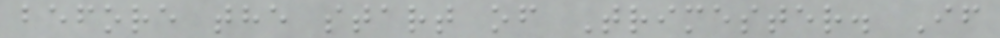before the start of Trimester. If
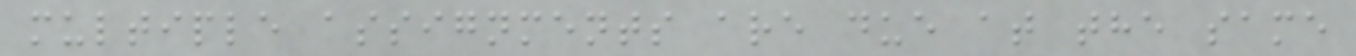multiple assignments are due at the same
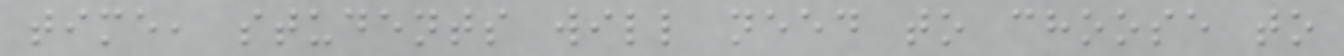time, students will need to choose to
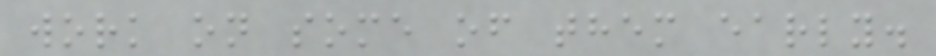work on some of them early.
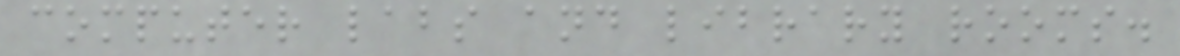computer labs and library rooms.
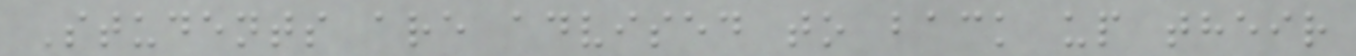Students are advised to back up their
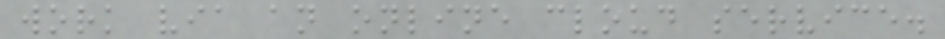work via an online cloud service.
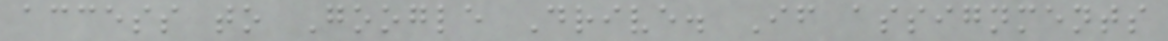access to Google Drive. If assignments
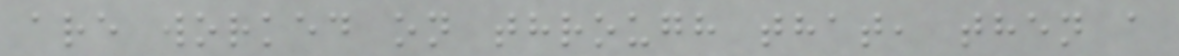are worked on through that, then a
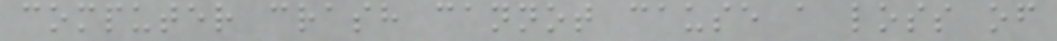computer crash cannot cause a loss of
